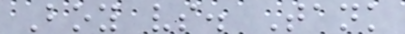Boy vs. Tank
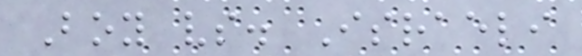Boy vs. Israeli
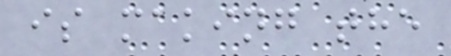is making the
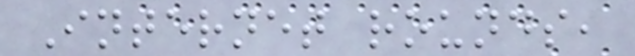Internet rounds,
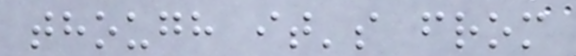though it's from
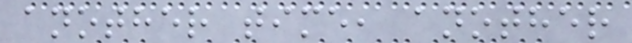another time, another
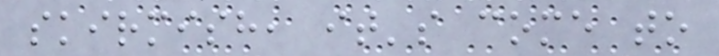skirmish, it's come to
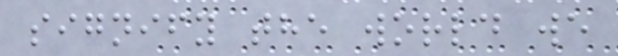signify the world we
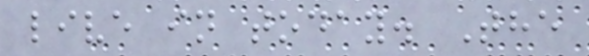live in today. The
